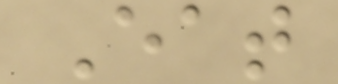Eat
